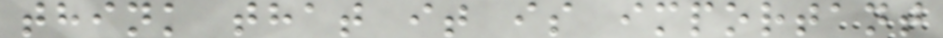think that it is important
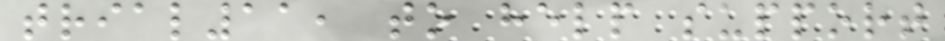trial11, to help support
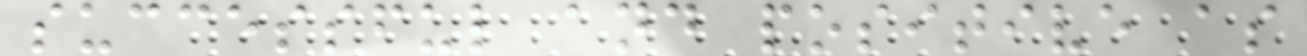successful and positive as
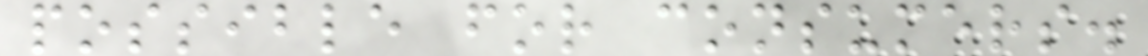possible for consumers.
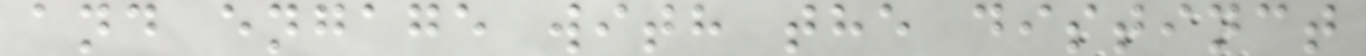and engage with the distinct
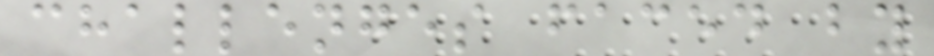challenges faced by
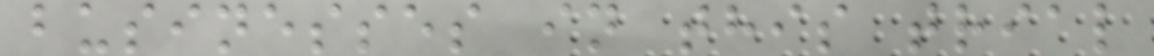businesses in this trial
